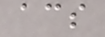acs
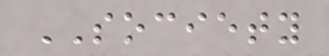SOCIETY
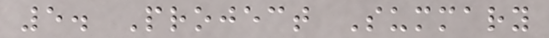5. Project Summary
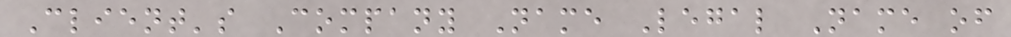Client's Company Name Legal Name of
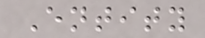Entity
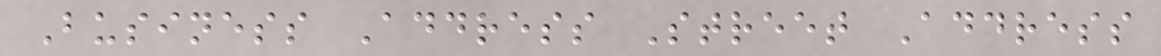Business Address Street Address
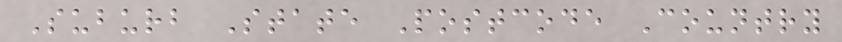Suburb State Postcode Country
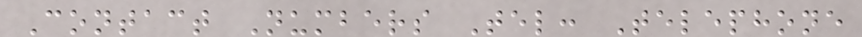Contact Numbers Tel: Telephone
